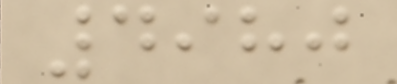4980
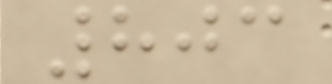803
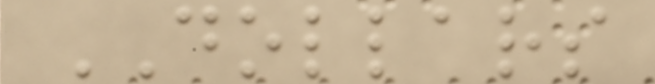DOLLARS
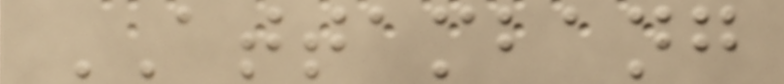ATTAMBANG
